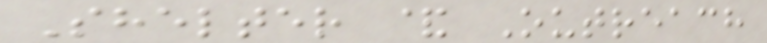Shelter & Outreach
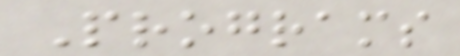Programs
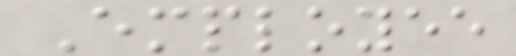Employee
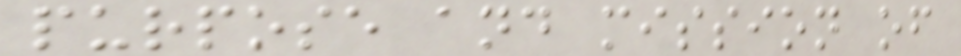purpose and mission of
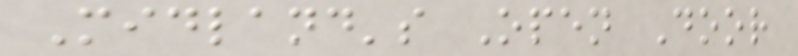Midland's Open Door
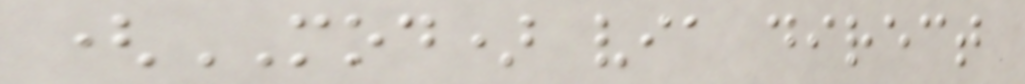(MOD) via direct
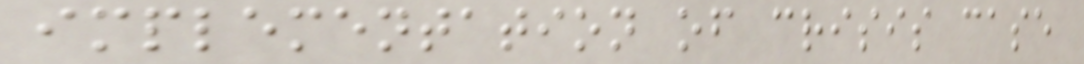implementation of crisis case
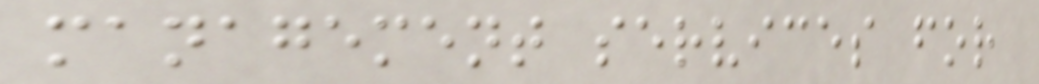management services for
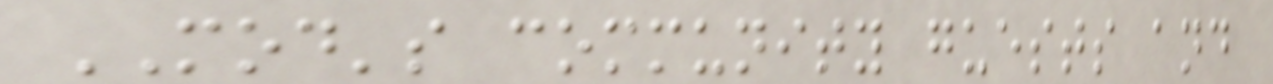MOD's community guests and
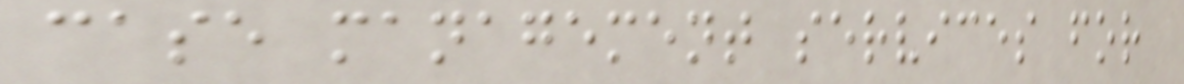case management services for
